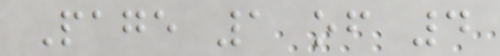Page 1 of 4
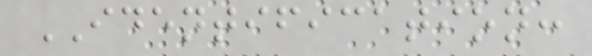IDENTIFICATION:
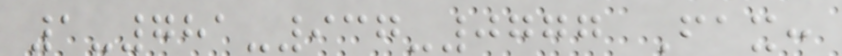1-781-937-0777 Fax:
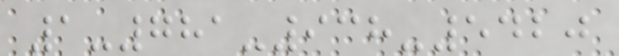1-781-938-5420
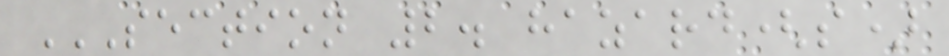SECTION 2. HAZARD(S)
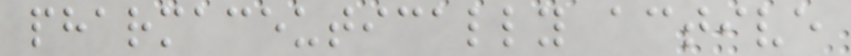pharmaceutically active
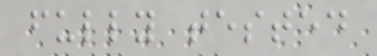fully tested
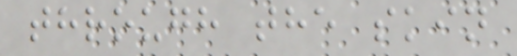through the skin
